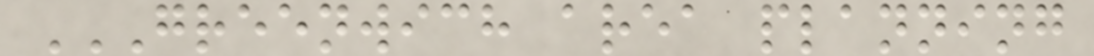GREENWICH AREA PLANNING
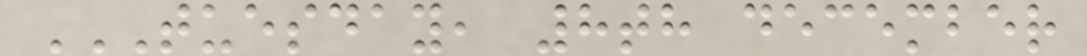TUESDAY, 8TH DECEMBER
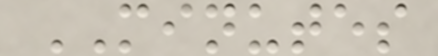MINUTES
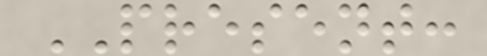PRESENT:
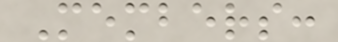Members:
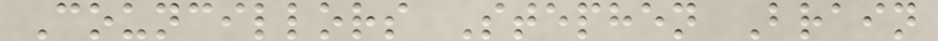Councillors Stephen Brain
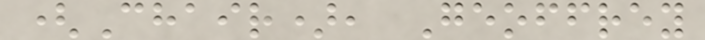(Chair), Geoffrey
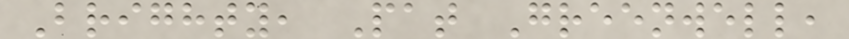Brighty, Pat Greenwell,
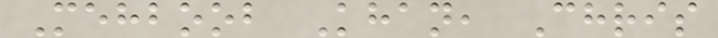Mehboob Khan, Chris
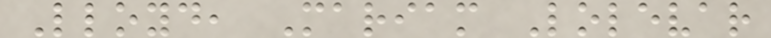Lloyd, Mariam Lolevar
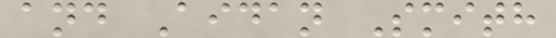and Aidan Smith
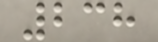238
